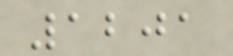1201
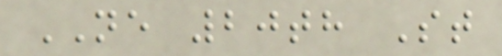NE 20th St
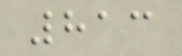813
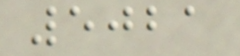5021
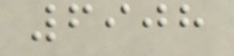6908
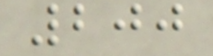200
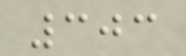303
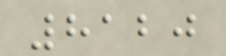8120
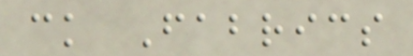ck Fabrics
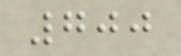700
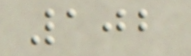102
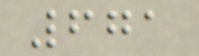671
